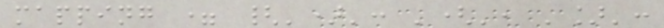mapping = {')': '(', ']':
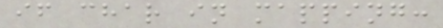if char in mapping:
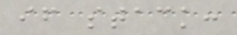if stack:
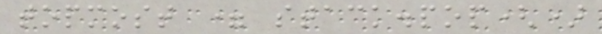topmost = stack.pop()
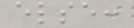else:
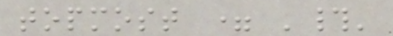topmost = '#'
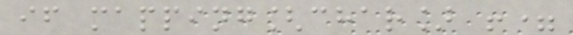if mapping[char] !=
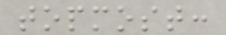topmost:
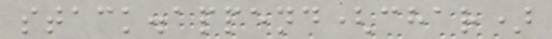stack.append(char)
